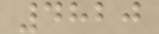4820
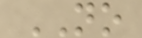NO
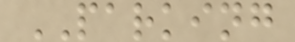PARKING
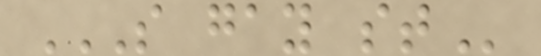S GAY ST
